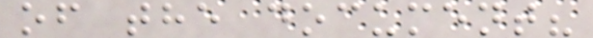of the document?
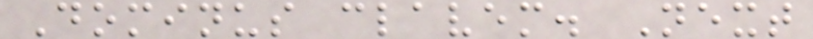Dominus clavem. Next
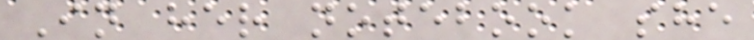In her notebook she
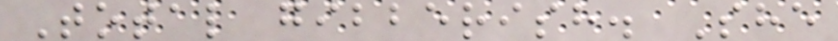Total gibberish. She
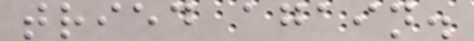tried again.
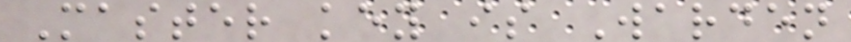Master key is Warden
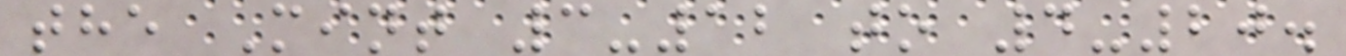the Mint 3-12 to 4-20.
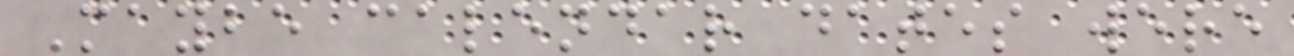Maybe calendar dates were
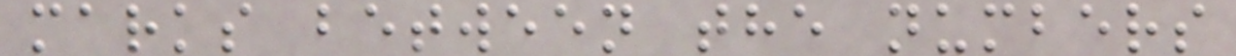marks between the numbers
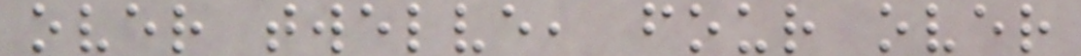over twelve, four over
